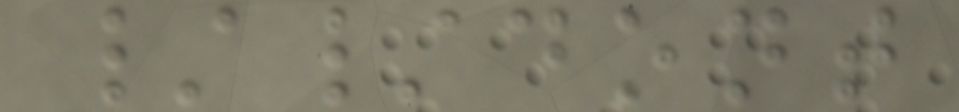//dont
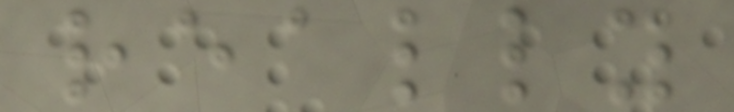really
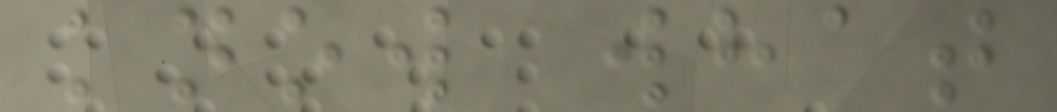know what
